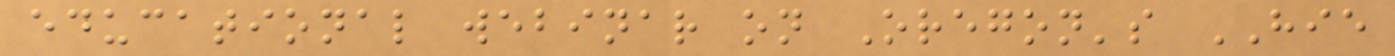educational webinar on Oregon's HIE
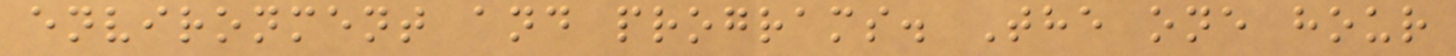environment and programs. The one hour
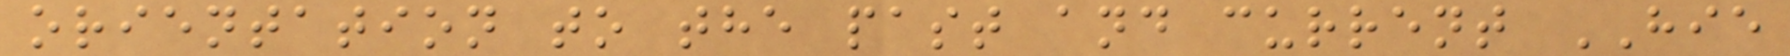orientation to the past and current HIE
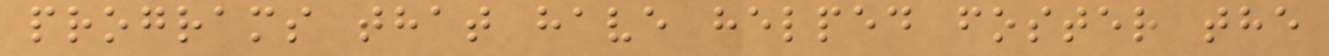programs that have helped foster the
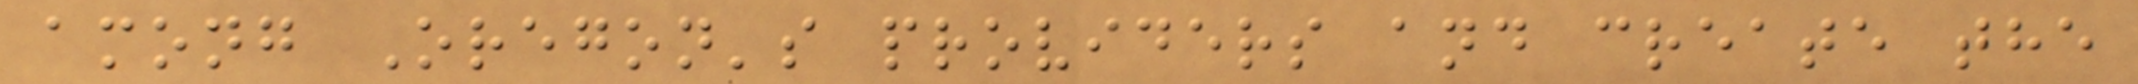among Oregon's providers and create the
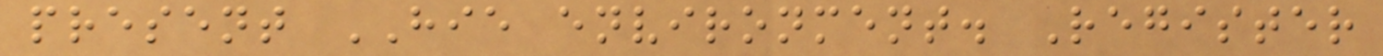present HIE environment. Register
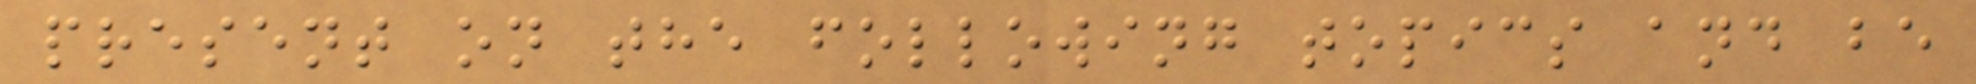present on the following topics and be
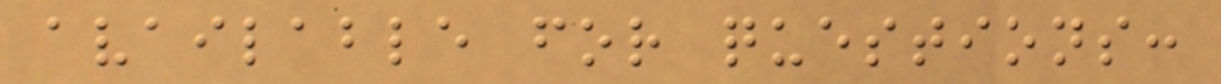available for questions:
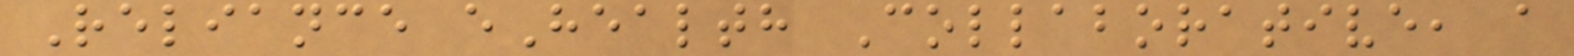Reliance eHealth Collaborative, a
